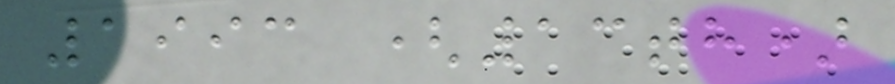1993 (13th)
